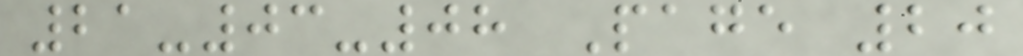21-03-08 Page 20
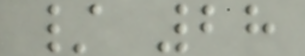/ 28
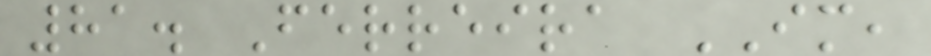81. Ferreira IM,
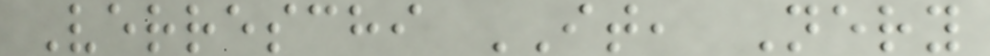Verreschi IT, Nery
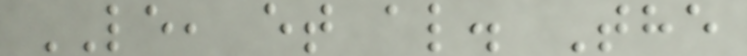LE, et al. The
